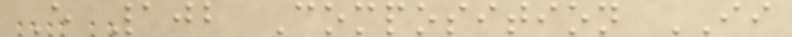E 102 Composition II
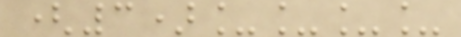(3)____
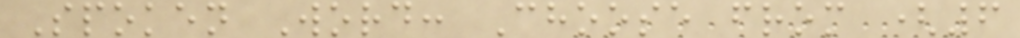Spoken Word: Choose from (6
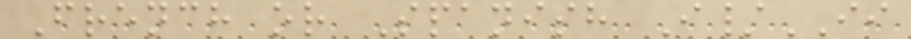French or Spanish I/II
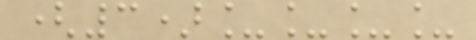(3)____
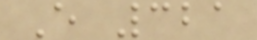E 321
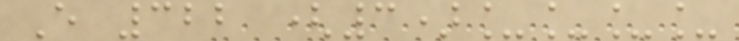E 322 (3)____
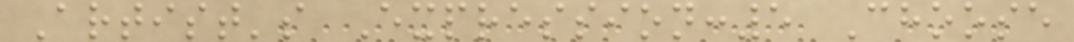Artist's Expression:5 Choose
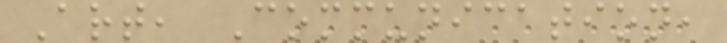Art, Communication,
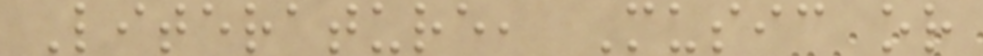Literature, Music or
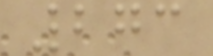273
